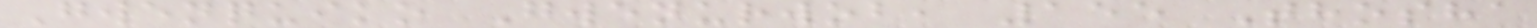Gwenquiko Gwenurwob, 155 Thosha
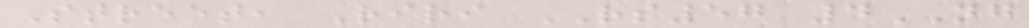Street, Riri RS57 4NG
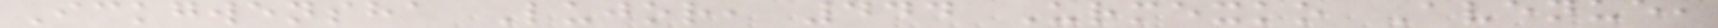Ickgwensha Lujor, 444 Urmexko Avenue,
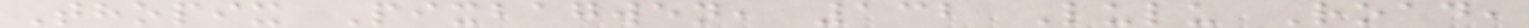Thopix Pixbagwen, 132 Lulu Road,
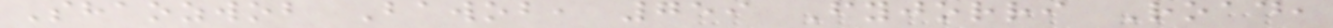Shaozwob Bawob, 759 Fyjorri Road,
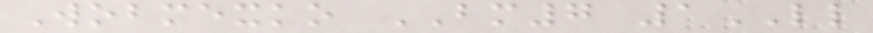Wobmexko BM7 1LL
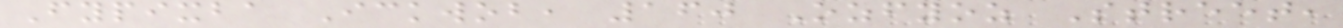Fypixba Ickwob, 160 Ozfyoz Street,
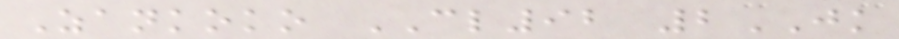Zankoko CL92 2JK
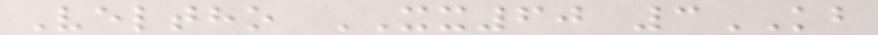Veltho XX60 3KB
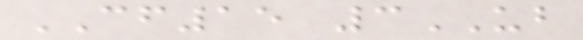CF15 3UB
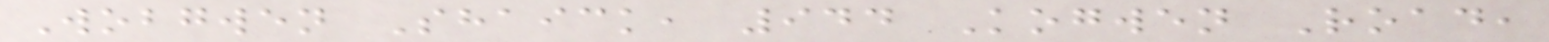Wobgwen Shaick, 944 Kogwen Road,
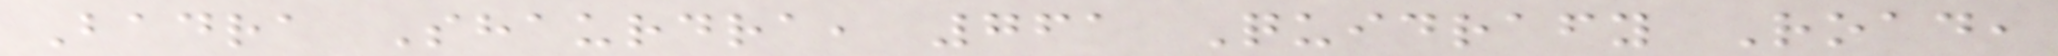Badra Shaurdra, 761 Quidrafy Road,
